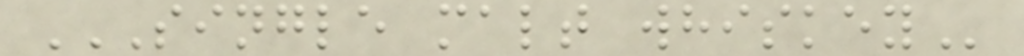SINGLE MALT WHISKEY
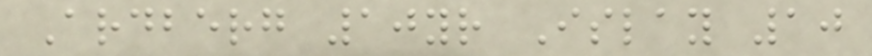Ardberg 10yr Islay 10
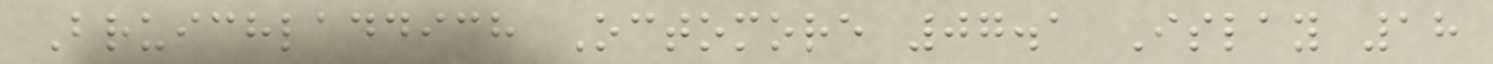Bruichladdich Octomore 07.1 Islay 18
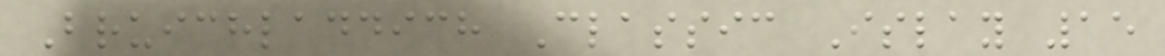Bruichladdich Classic Islay 15
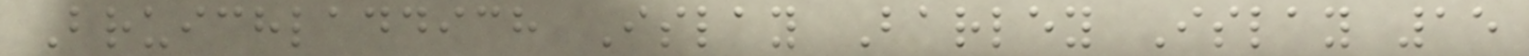Bruichladdich Islay Barley Islay 15
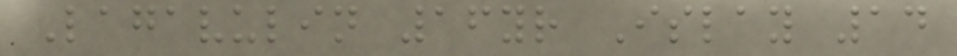Lagavulin 16yr Islay 14
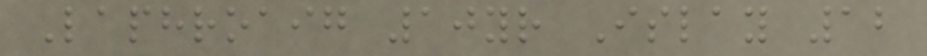Laphroaig 10yr Islay 12
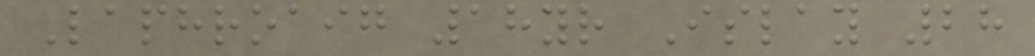Laphroaig 18yr Islay 28
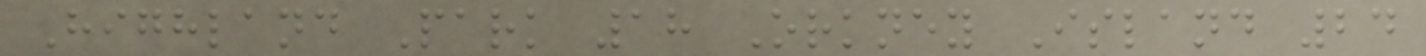Highland Park 18 Orkney Island 24
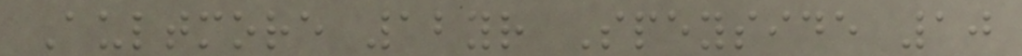Aultmore 12yr Speyside 10
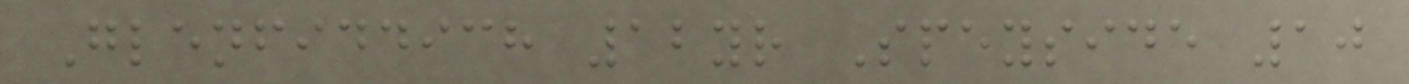Glenfiddich 12yr Speyside 10
